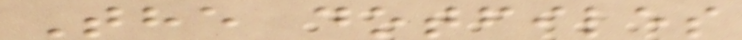The dotfiles
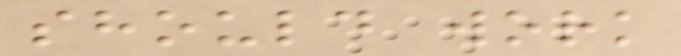should work
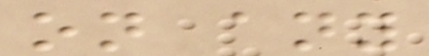on any
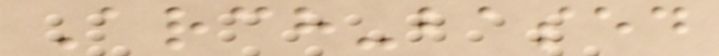Arch-based
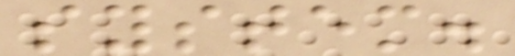system.
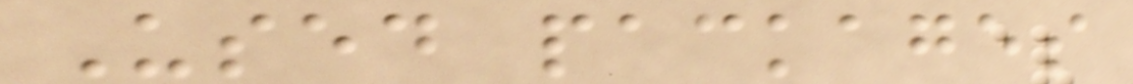Used packages
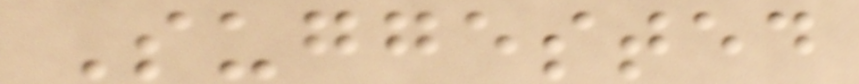Suggested
